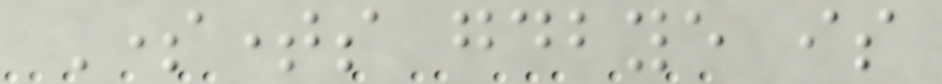Sometimes goodbye is
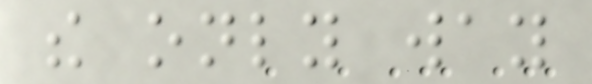the only way
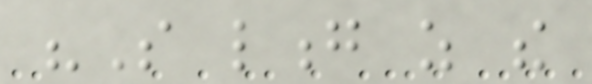"So long as the
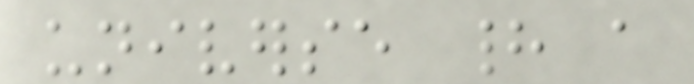universe had a
